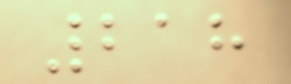218
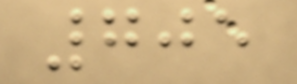705
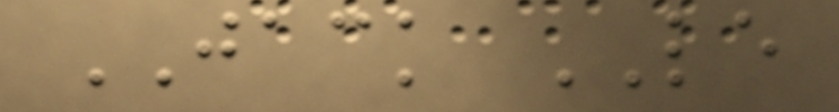JACK LE
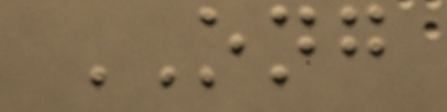ONG
